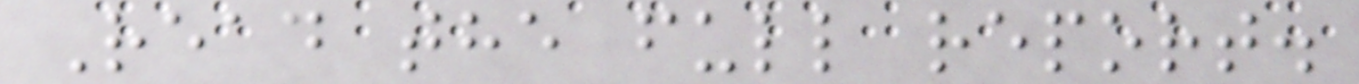Read the full report.
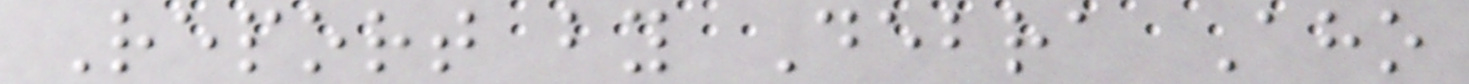Report by Debra Aho
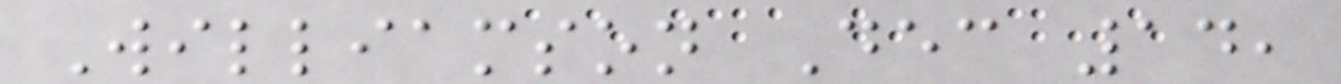Williamson Dec 14,
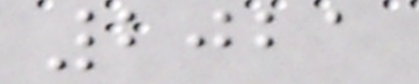2021
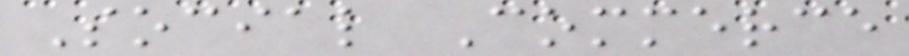Social Commerce
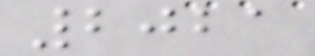2021
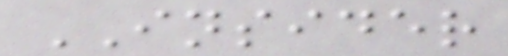INSIDER
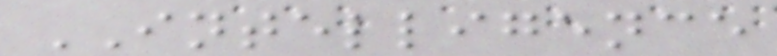INTELLIGENCE
